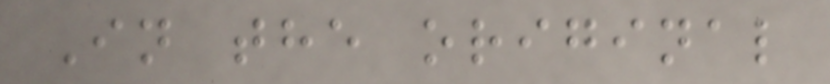In the original
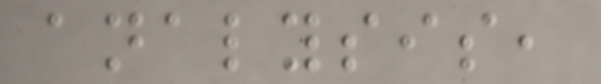analysis,
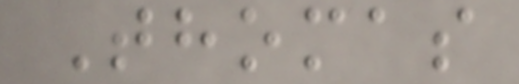Thomas
